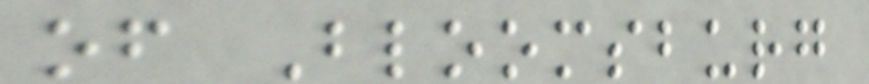of Bloomsburg
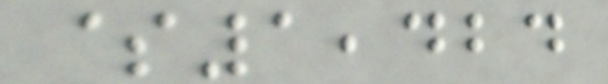$1,424
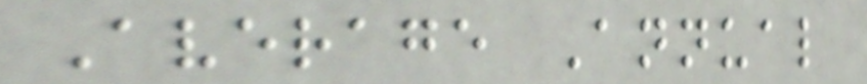Average Annual
